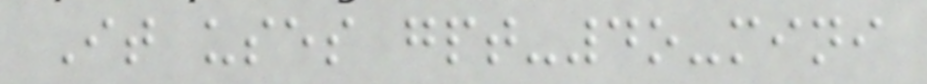It uses gpt-4o-mini
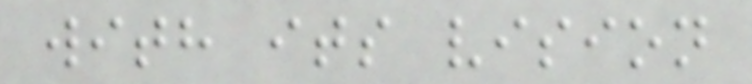with its vision
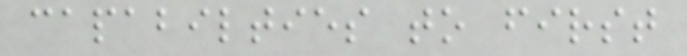capabilties to first
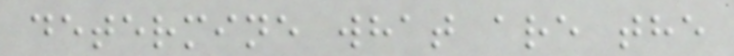determine what are the
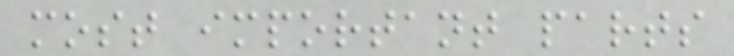most important parts
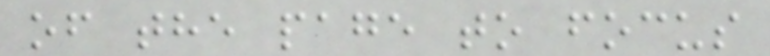of the page to focus
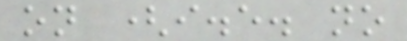on (i.e. no
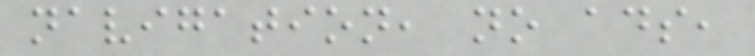navigation, no ads,
